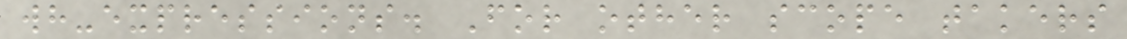wh-expressions. For other scope takers
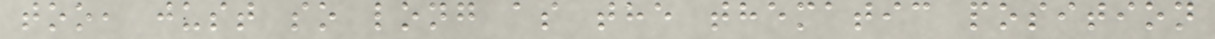too, just so long as the thematic position
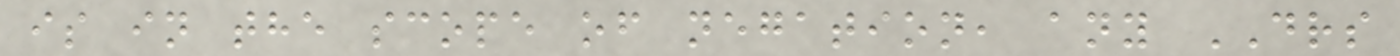is in the scope of negation, any DRS
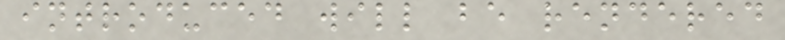introduced will be rendered
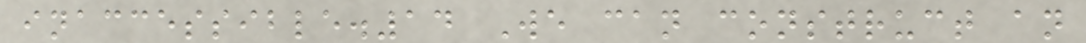inaccessible.14 We can construct an
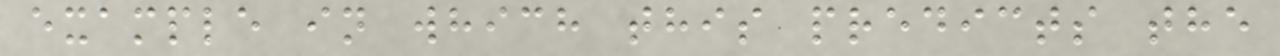example in which this predicts the
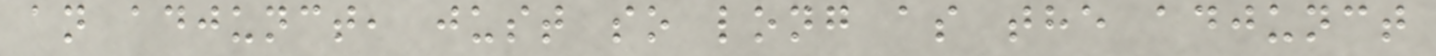an adjunct, just so long as the adjunct
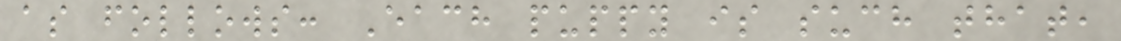as follows: Each puppy is such that,
